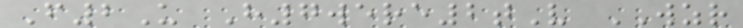F2U H7were2tV WZR
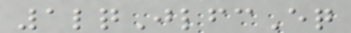1lqJlfcEq
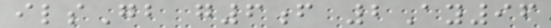ilsGb g6f 2Ay96
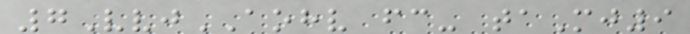7VvjAOHV fc- taMj9
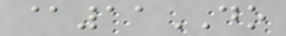@11DO
